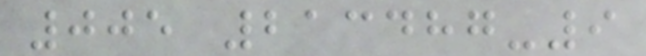005 213487-9
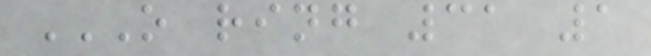O RING 31 1
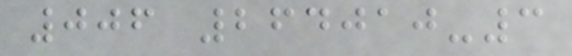006 264010-3
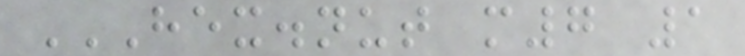HEX.NUT M7 1
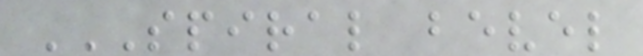SPIRAL BEVEL
